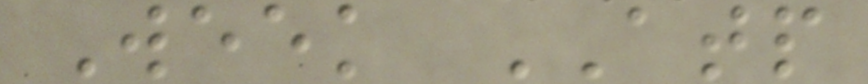Week ATP
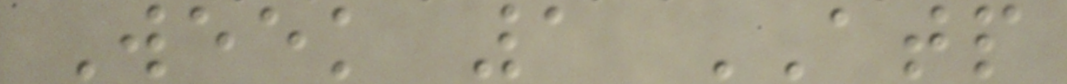Week 1 ATP
